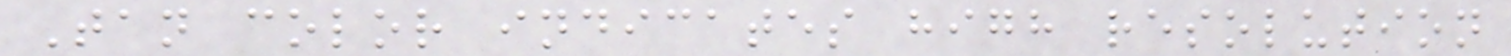Tan color indicates high resolution
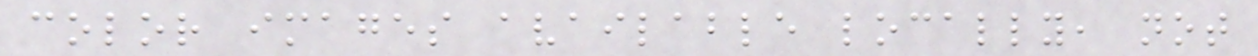color images available locally, not
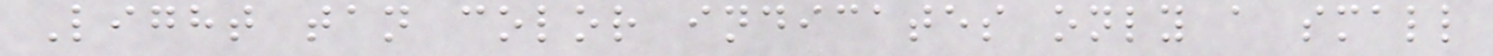Light tan color indicates only a small
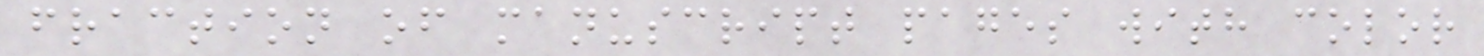fraction of manuscript pages with color
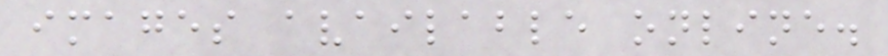images available online.
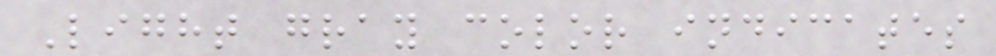Light gray color indicates
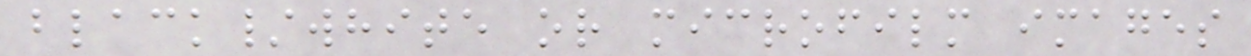black/white or microfilm images
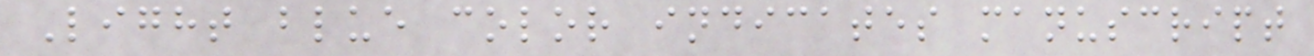Light blue color indicates manuscript
